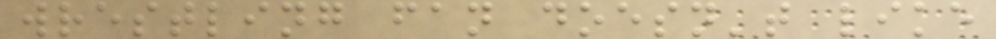wrestling fan doesn't like
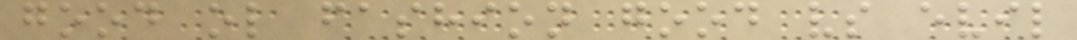good ol fashion good vs evil
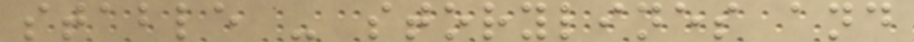stable - storylines and
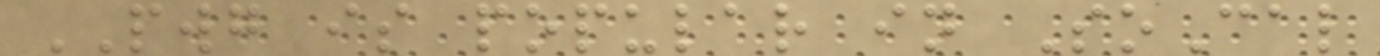PWG is popular in SoCal
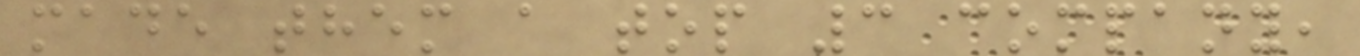made them a top 3 company,
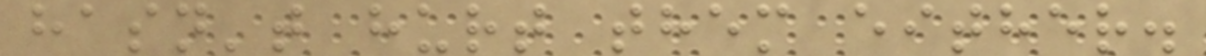hasn't hurt them either.
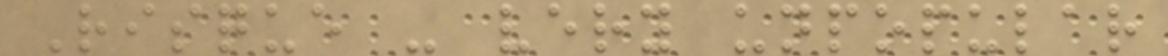Risque - very unpopular
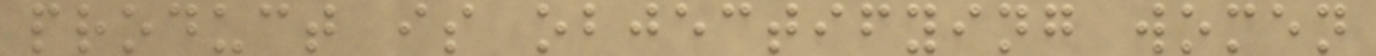product is objectifying women
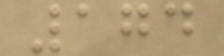174
